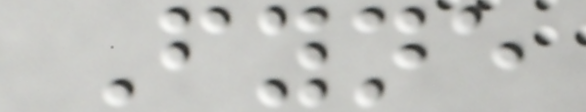Fyne
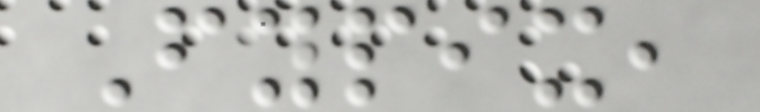Fypix,
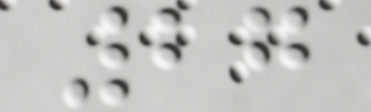27
